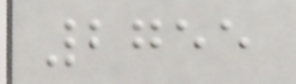2755
